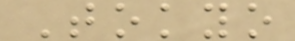Tokyo
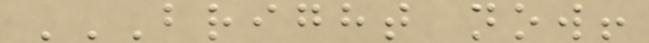BRIGHT NOW!
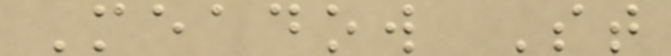Meadow St
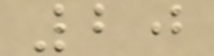20
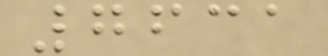7631
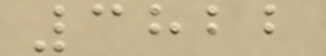3822
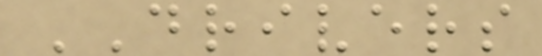DRIVERS
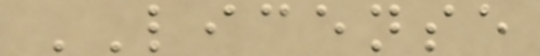LICENSE
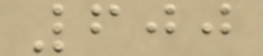600
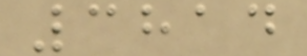3814
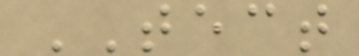TECT
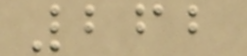262
